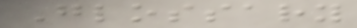Glossary
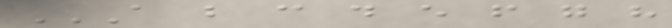A B C D E F G H
